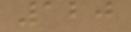120
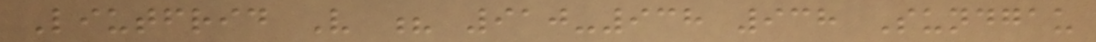Liutfrid V ? 910-938 938 Sundgau
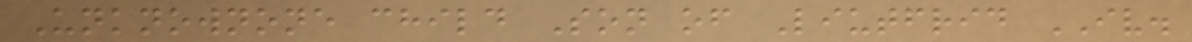Unknownone child Son of Liutfrid IV.
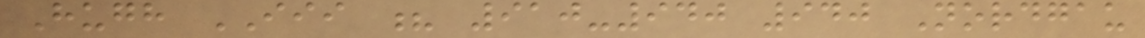Hugh III ? 910-940 940 Nordgau
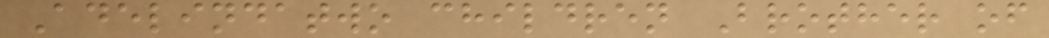Adelindatwo children Brother of
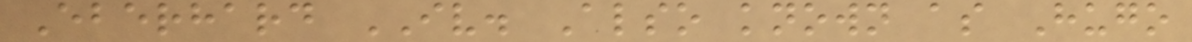Eberhard IV. Also known as Hugo
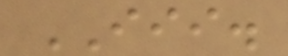III.
